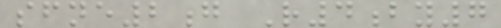sfne2g R4by7
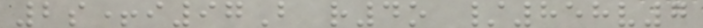2s+i97B r4o /858v7
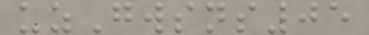uzGwsns05
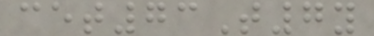cet73T7y
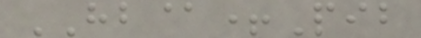HB@+Pib
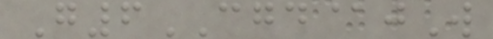G6CGD@jW
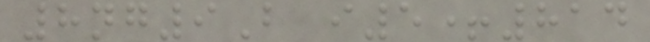8ng9B i5+814
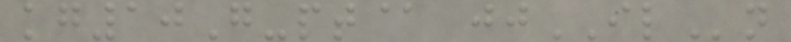kg10G-pt@ jjILn
